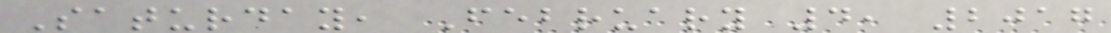Saturday, February 4, 2017
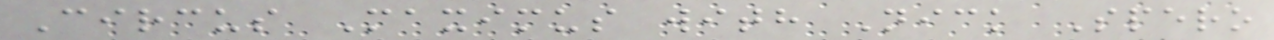Circus Maximus with Nick Spero
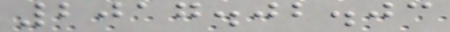2017.02.03
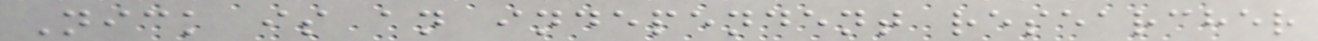Nick is an independent researcher
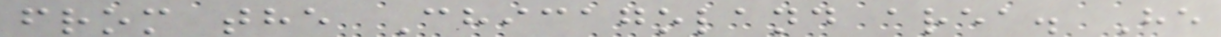from the Chicagoland area. He
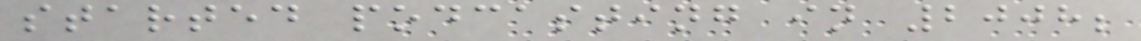started podcasting in 2008;
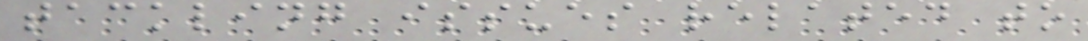tackling issues related to
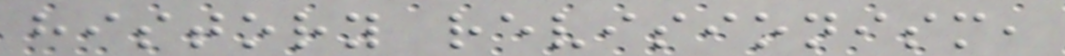history revisionism,
